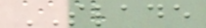SLADE
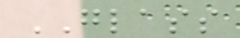GLASS
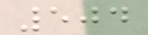504
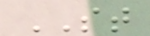ST
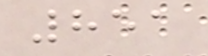851
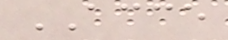ACCE
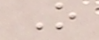O
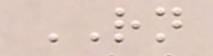RN
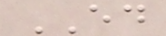ED
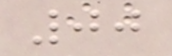00
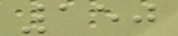150
